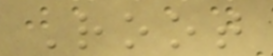Root
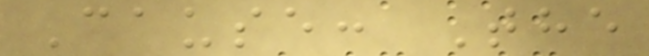Cause: The
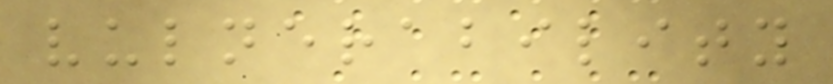vulnerability
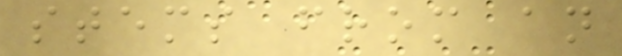stems from an
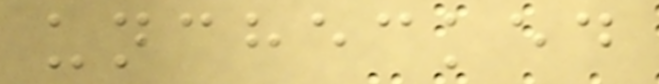unchecked
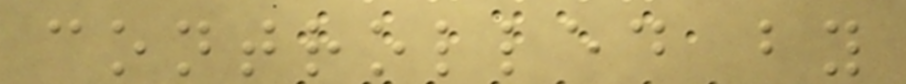controlled by
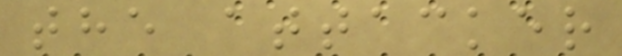the attacker
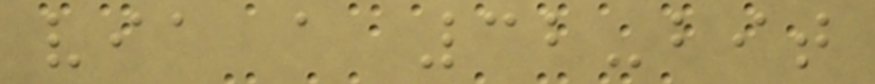via a 32-bit
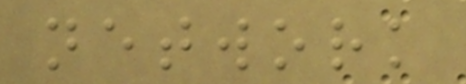network
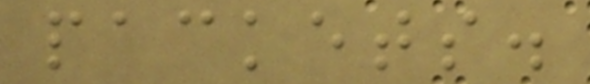packets.
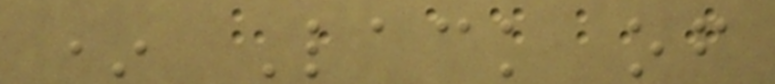* Lack of
